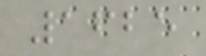1625
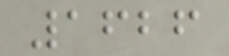1626
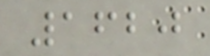1620
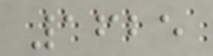1625
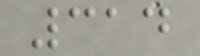314
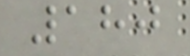180
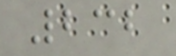232
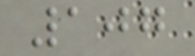107
